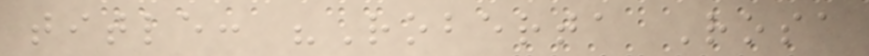title: "Roberta Rosa
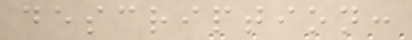description:
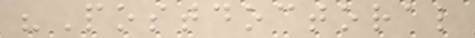"Postdoctoral
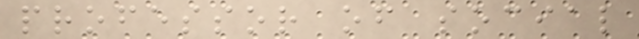professor of social
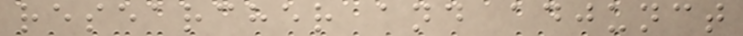researcher and adjunct
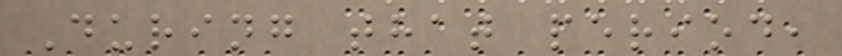During that period,
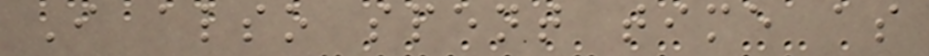I also spent time as
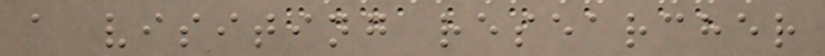a visiting researcher
